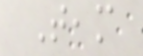Team
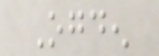Ogden
